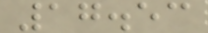17.53
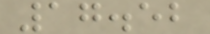17.52
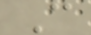C
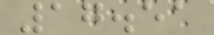17.51
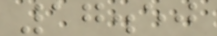17.50
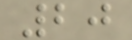20
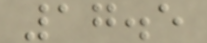17.5
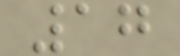17
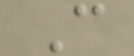C
